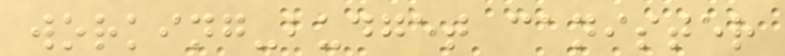working-budget canister
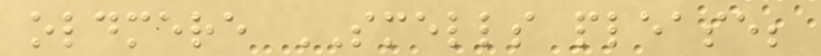oldmere SMELLS please;
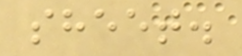sheet.
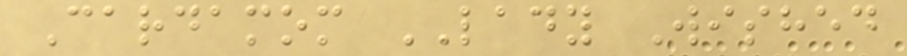Cardamom LADY Wished
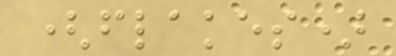(flakes)
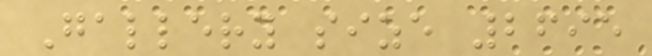Gallery size 2695
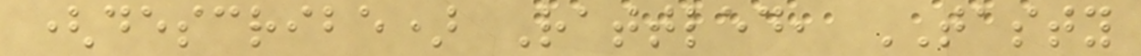(describe) Rattled, TASTY
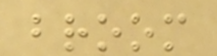broom
